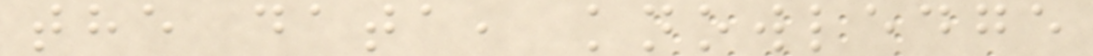the data, knowledge
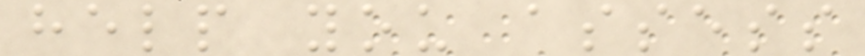help you assess
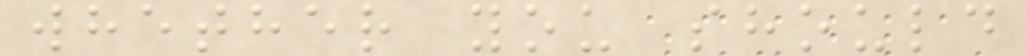whether you should
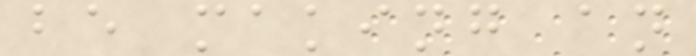be making an
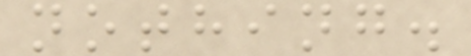nothing.
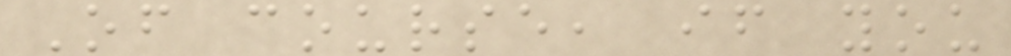Of course, if you
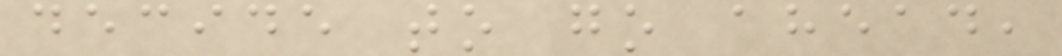decide to go ahead,
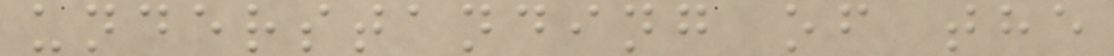understanding of the
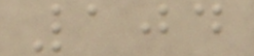104
